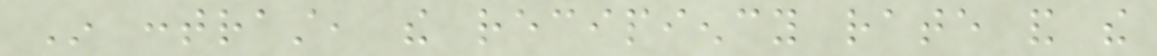In contrast, the recipiency rate and the
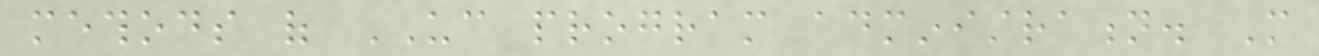methods of UC program administration. More
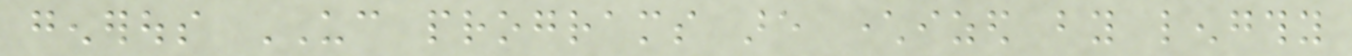generous UC programs are characterized by lengthy
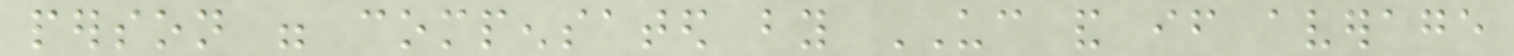person were compensated by UC and if average
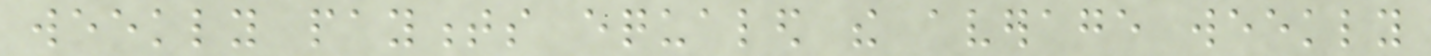weekly payments equaled the average weekly
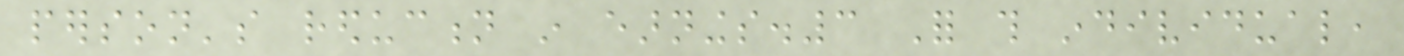person's reduction in earnings.3 For this individual,
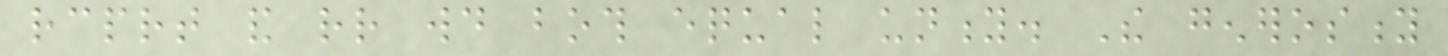rcprt and rr would both equal unity. The generosity
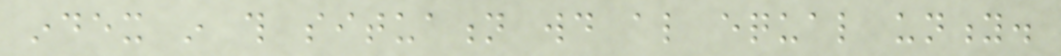index in this situation would also equal unity.
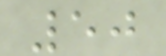50
